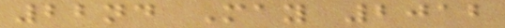22nd May 2012
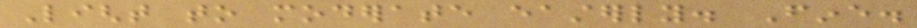Light to moderate easterly. Fine.
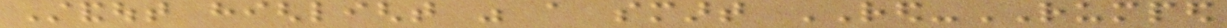Standout highlight was a smart RED-RUMPED
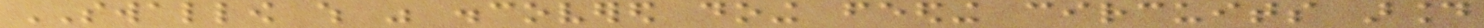SWALLOW which was discovered doing feeding circuits around
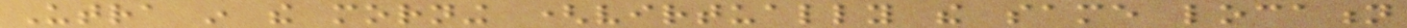Utra in the morning (virtually the same location
